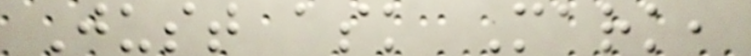Just ask Mark,
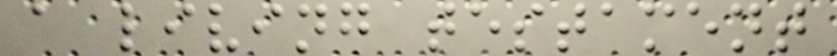a living testament
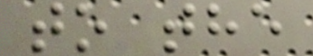to the
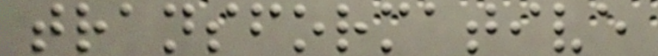transformative
